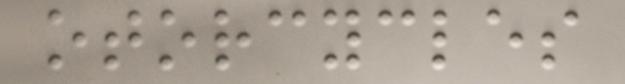otorcycles
